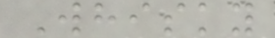Whisky
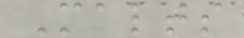Malts
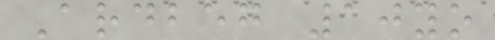Ardbeg 10yo
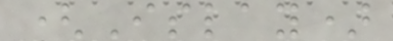(Islay)
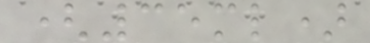(35ml)
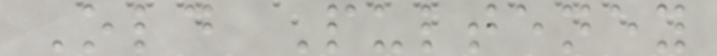Old Pulteney
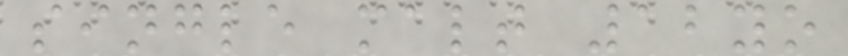single malt 12yo
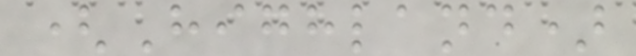(Highland)
